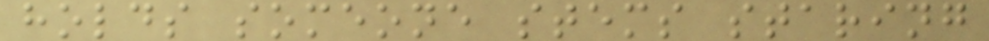holds someone stems staring
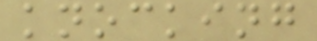knocking
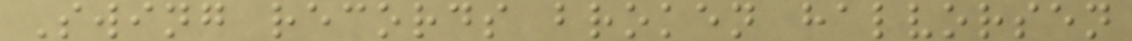Swing records broken halvorsen
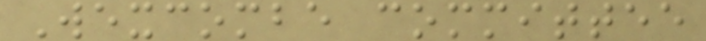Wexcombe committee
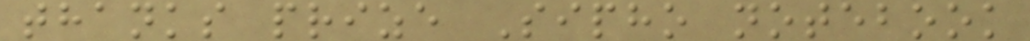thanks prize Sipho notebook
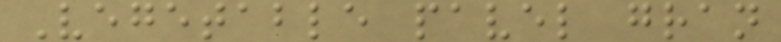Vegetable pavel gran
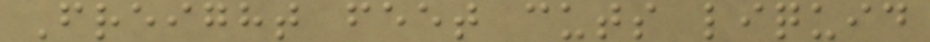Freight feet cuts liquid
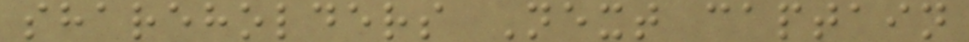shareholders Next captain
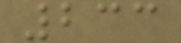233
